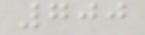700
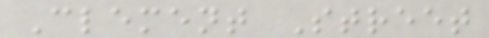Clement Street
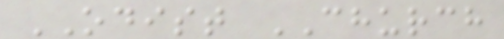ODIST CHURCH
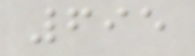695
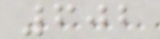602
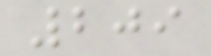209
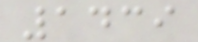1439
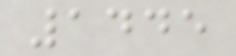1445
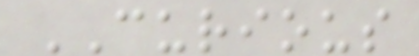CURIOUS
